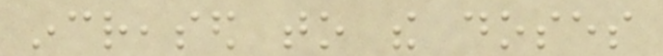increased to the doses
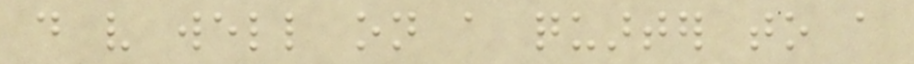do very well on a quarter to a
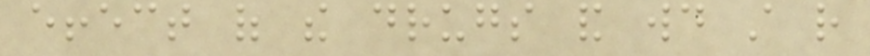effect of the drugs and would still rather
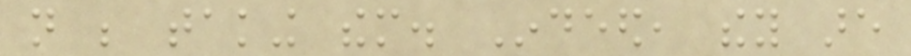not be taking them. Indeed, they are
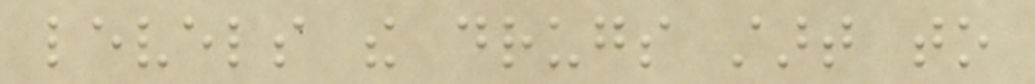levels the drugs start to
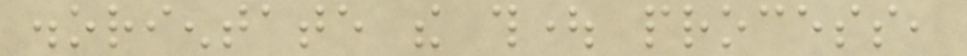disorientate the thought process,
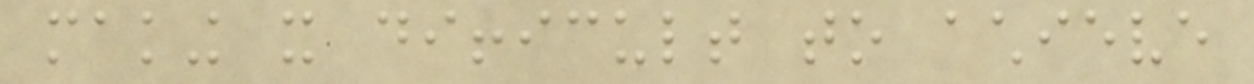making it difficult to achieve
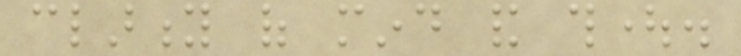clarity of mind and thought.
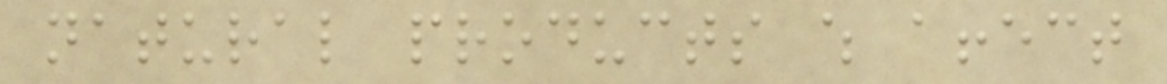natural products which affect
